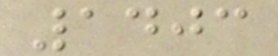1403
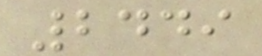2449
